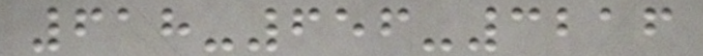618-656-3216
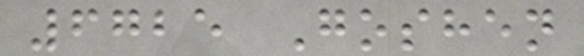6725 Goshen
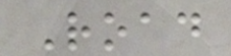Road
